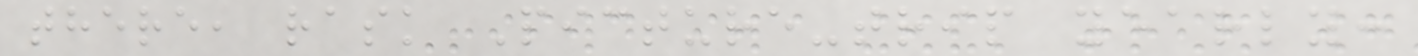there, rask Picture-trip yearly:
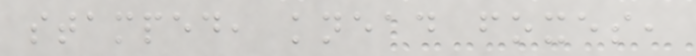stamped, knead foxes,
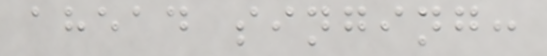ahead singing:
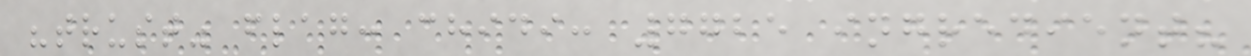"trust" flag: chidi: 7725 ingredient?
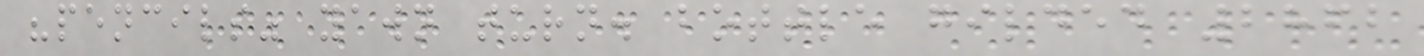"pencils" yawn turn. bottle gilded 2862
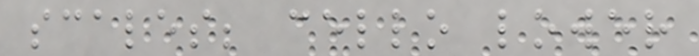scales; cello lower
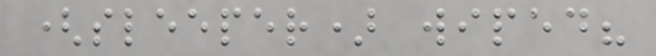(sleeper) wiped?
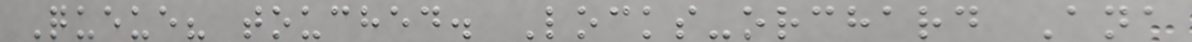Queue? touched. Locks-orchard Ana
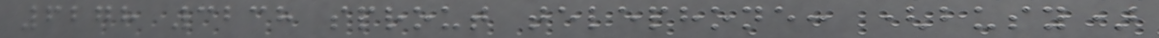6278 3238 sprout telephone: (busy)
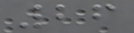26
